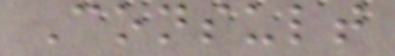Consult
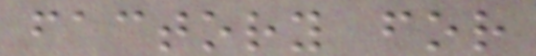factory for
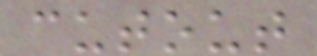cutout
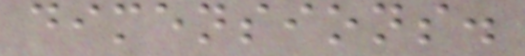dimensions.
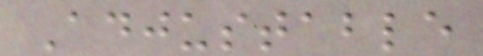Adjustable
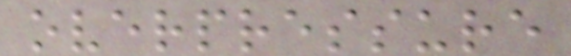overpressure
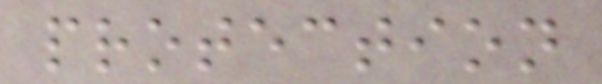protection
